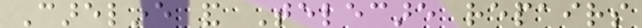Careline and Telecare repairs
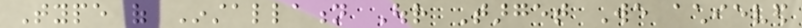Type of Installation Our Target We achieved
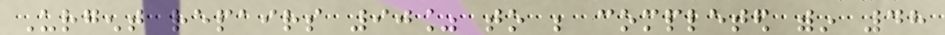Urgent repairs 90% to be completed within 48
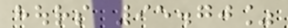hours 95.70%
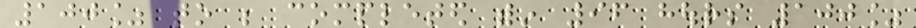100% to be completed within 96 hours 100%
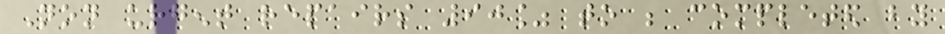Non urgent repairs 90% to be completed by
